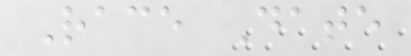Race Date
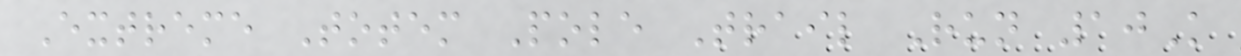Extreme Totem Pole Trail Run 10K
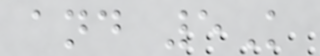and 5K
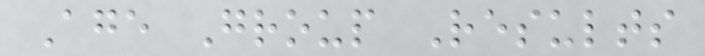Age Group Results
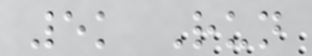5k Run
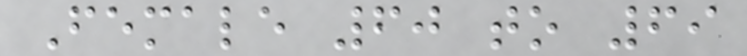Female 60 to 69
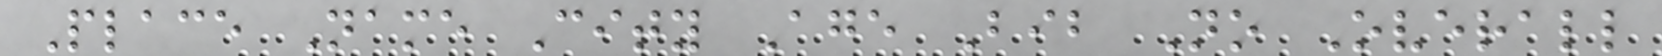Place Name City Age Bib No Overall
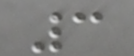3
